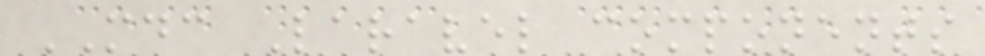MDC Laravel components
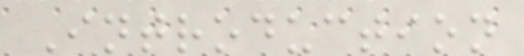Introduction
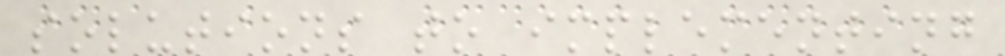solutions to implementing
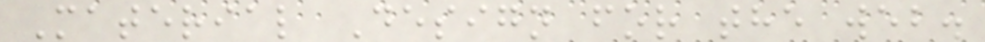Material Design for the web.
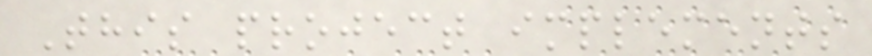This project implements
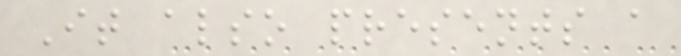It also presents a
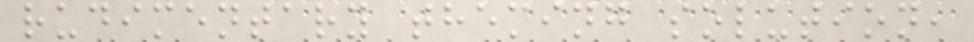rudimentary theming solution,
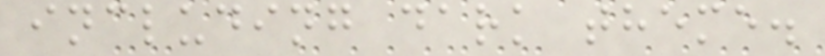including dark theme.
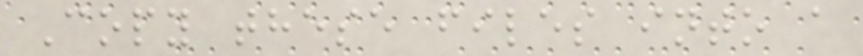Copy these files into a
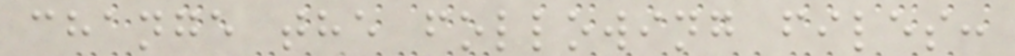change the following files:
